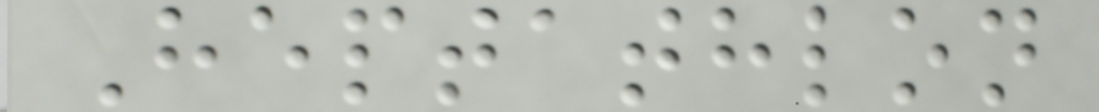Heptathlon
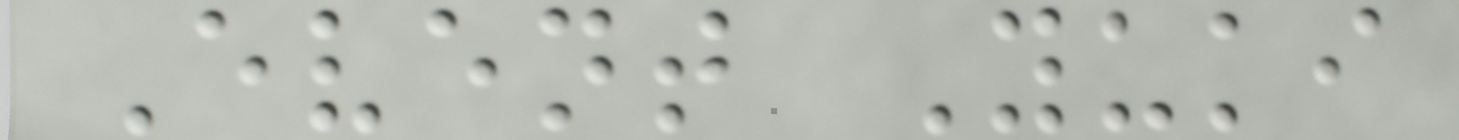Event Yuki
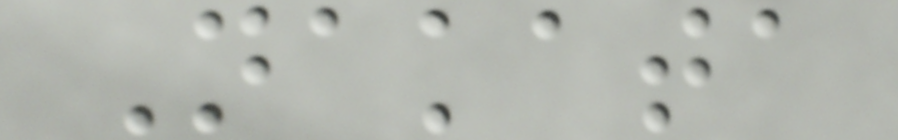Nakata
